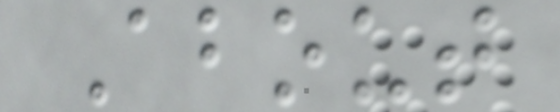About
